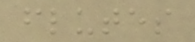flutes
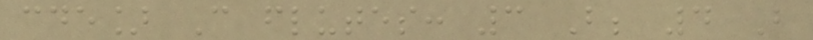cde] C flutes: 3 B; 4 B
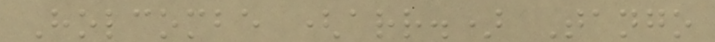Holcombe (arr.) Tango
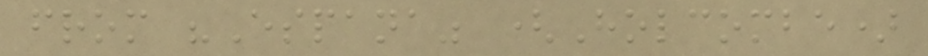from "Espana" (Holcombe)
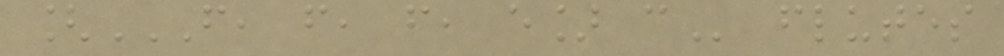[F, F, F, E] C flutes
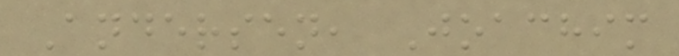Andersen, Joachim
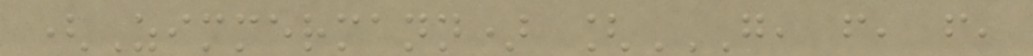(Zimmermann) [G, F, F,
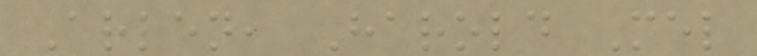Arlen, Harold Mel
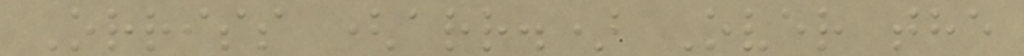Orriss (arr.) Over the
